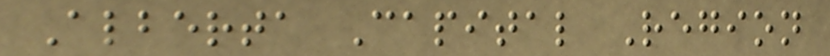Alberta Capital Region
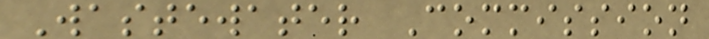Wastewater Commission
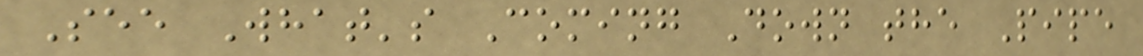See What's Coming Down the Pipe
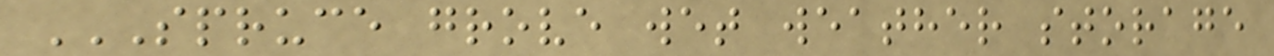SPRUCE GROVE WET WEATHER STORAGE
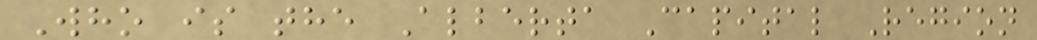Who is the Alberta Capital Region
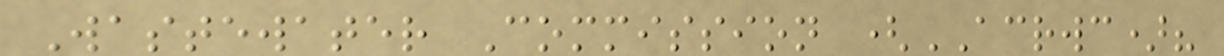Wastewater Commission (ACRWC)?
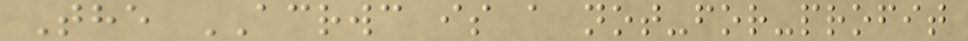The ACRWC is a not-for-profit
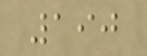190
